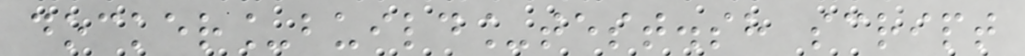docker_build_test.sh script
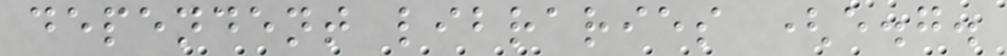dependent libraries (e.g.
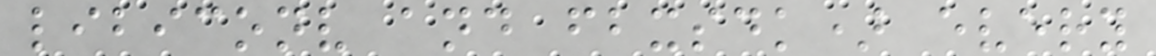libiconv and fbxsdk) every
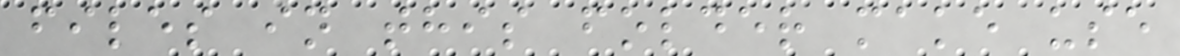files in this folder make use
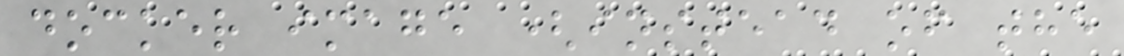docker image (instead of the
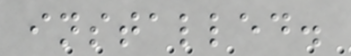installed.
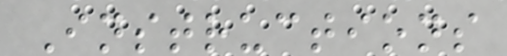Instructions
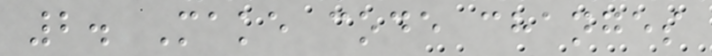2. Make code changes
